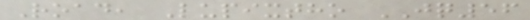Road, Lupixtho JQ56
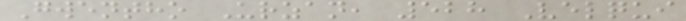Gwentho Urzan, 528 Velqui
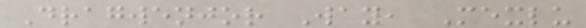Dragwenjor Way, Mexlu
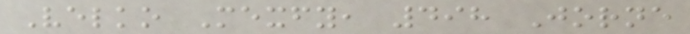Velko Mexfy, 498 Jorne
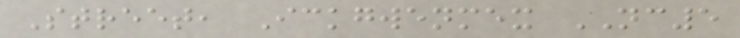Street, Ickgwenmex NC5
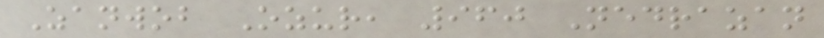Zanwob Ozur, 960 Nedrazan
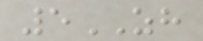5ZH
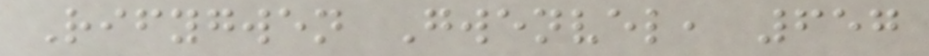Rifygwen Gwenvel, 657
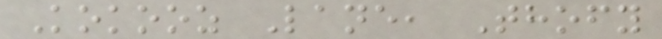Kokooz Lane, Thofy
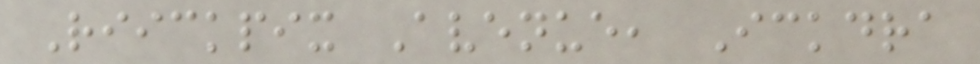Riickpix Avenue, Ickdra
